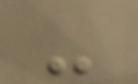-
